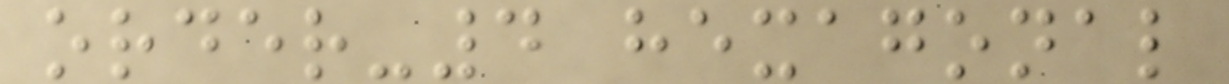order-4 hexagonal
